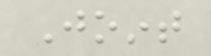Joint
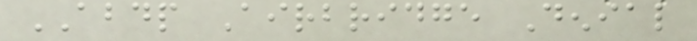ABDP Airbridge Denial
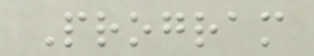Program
